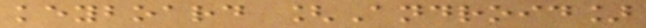keyboard [Android]
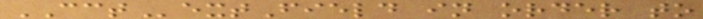CCTextField in order to
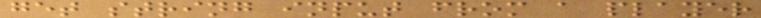get string input from a player
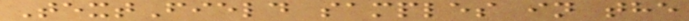TextField samples in the
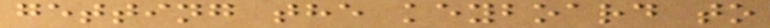getting the keyboard to
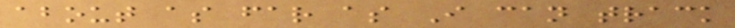about as far as I can track
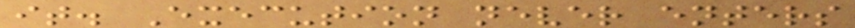it. Execution never enters
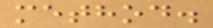method.
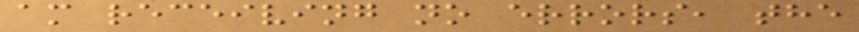am receiving no errors, the
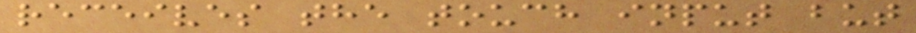receives the touch input but
